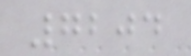7204
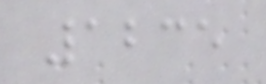1235
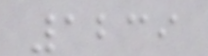1239
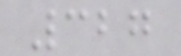327
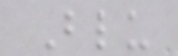Blu
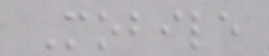Mobile
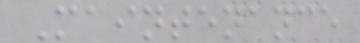Maintenance
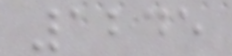1245
